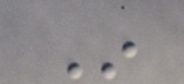In
